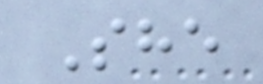She
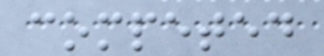competed
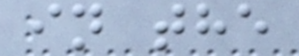in the
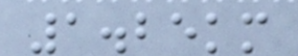1.25km
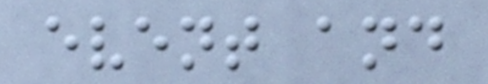event and
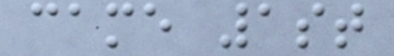came 1st
